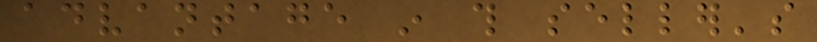advantage in this seller's
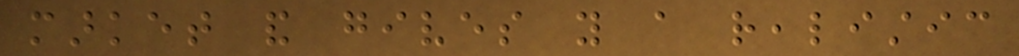market and gives you a realistic
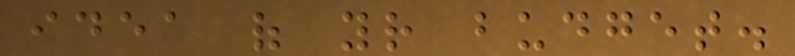idea of your budget.
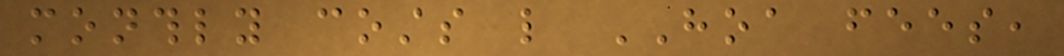monthly costs like HOA fees,
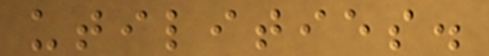utilities.
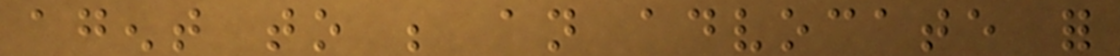agent to be an advocate for
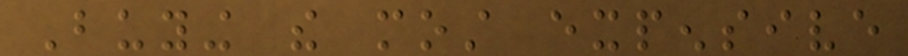Buying the most expensive
